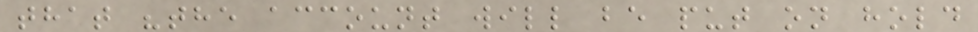that "the account will be put on hold
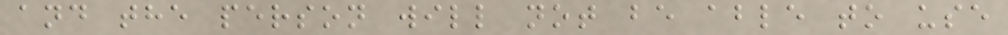and the person will not be able to use
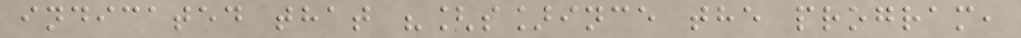indicated that "[s]ince the program,
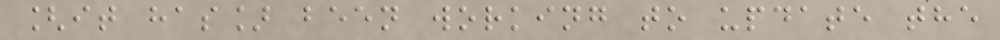[it has] been working to update the
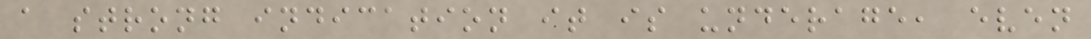a strong indication it is underage, even
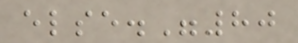else."80
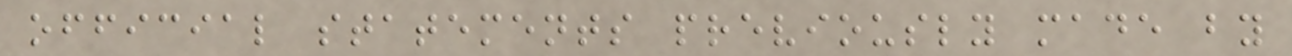official statements previously made by
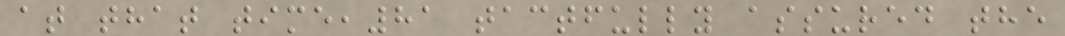at that time,81 tactfully assured the
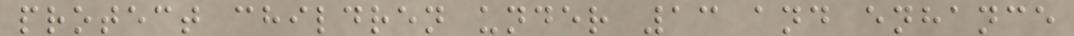protect children under 13 and enhance
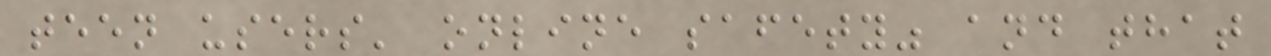teen users' online safety" and that
